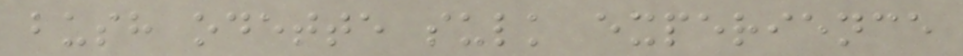bush odette sulk experience
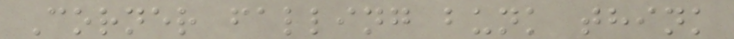Corner falling bunk think
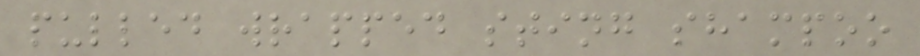pulled wrapped sting shampoo
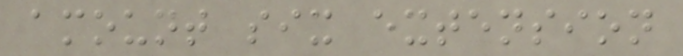amount six extension
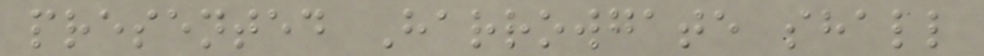presented Harrowgate shall
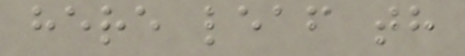here leaf th
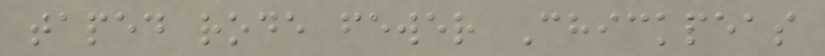taped rode fewer Chickpeas
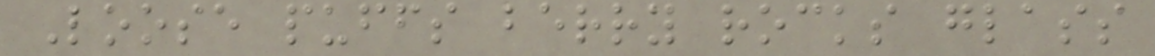Loose puffs berry rocks glass
